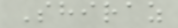Shiraz
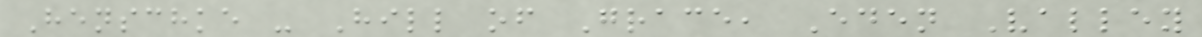Henschke - Hill of Grace, Eden Valley
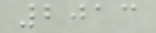2013
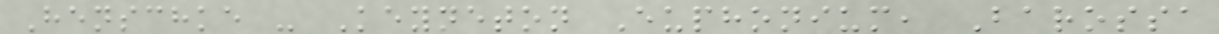Henschke - Keyneton Euphonium, Barossa
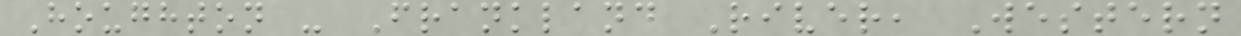Houghton - Frankland River, Western
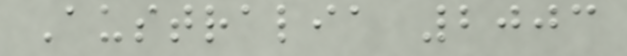Australia 2003
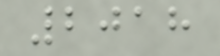2018
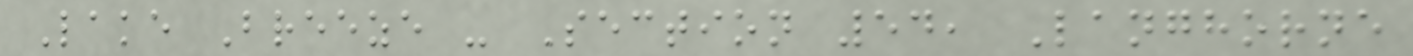Lake Breeze - Section 54, Langhorne
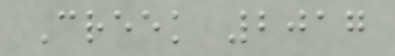Creek 2017
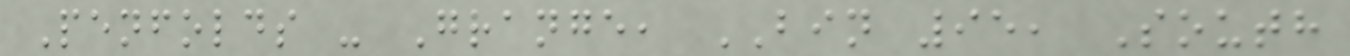Penfolds - Grange, BIN 95, South
